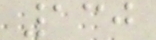130
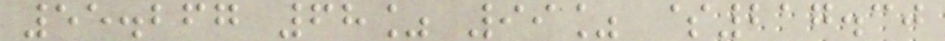55.267 68% 99% $217.30
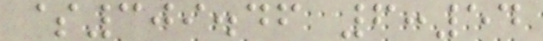$309.46 6:54
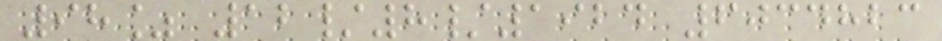98% 12/8/1924 6034823
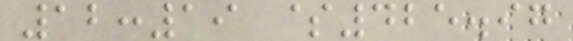12:19 $425.97
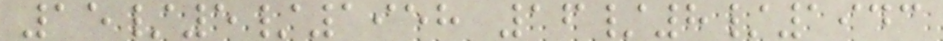15/5/1958 16/8/1943
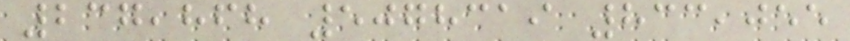237,868 5078319 833,055
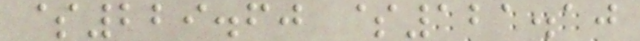$229.60 $121.10
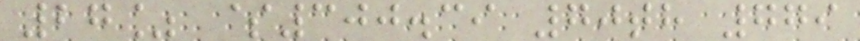27% $300.39 70th 779
